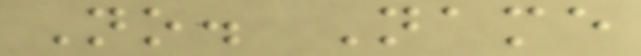No. Name
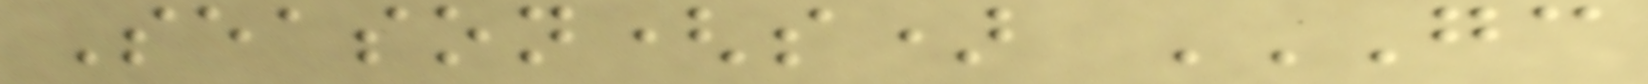Season(s) GC
